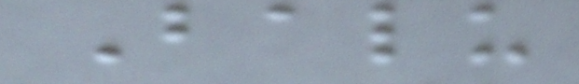Balu
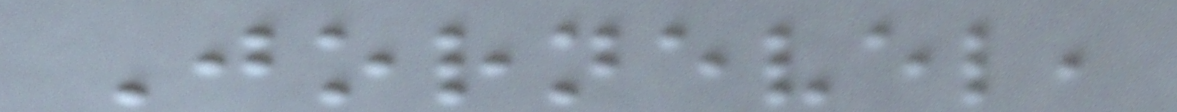Jornevel,
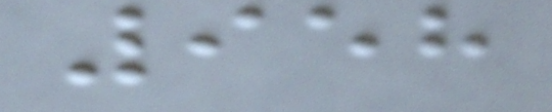958
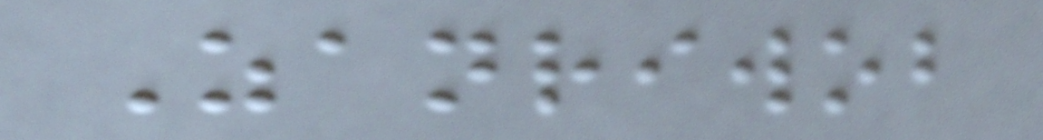Zanriwob
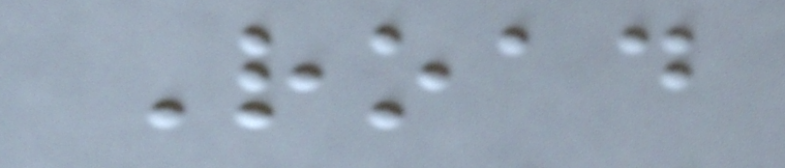Road
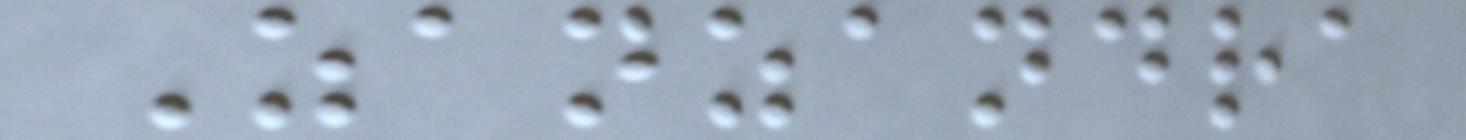Zanzandra
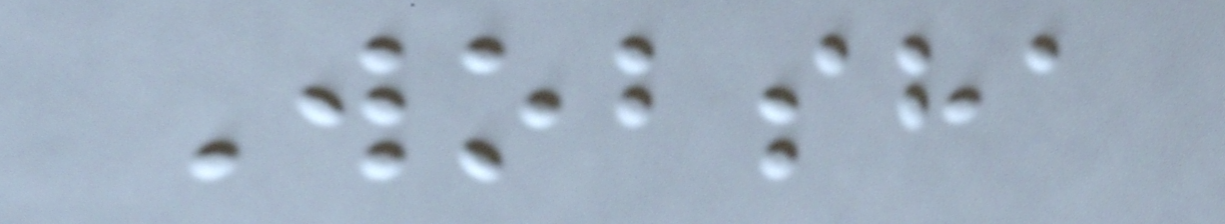Wobsha
